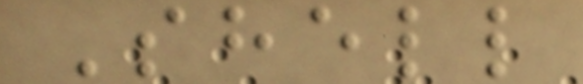Shell
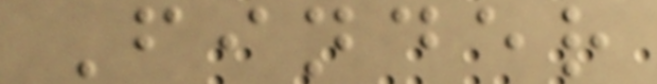Finder
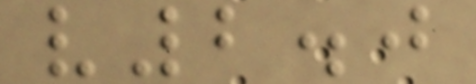v2.0
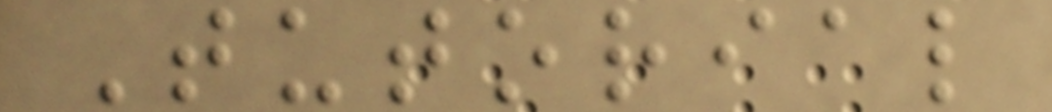Tutorial
